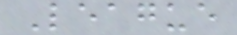League
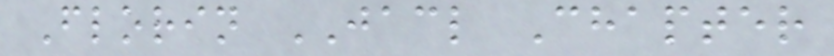Florin JACL Chapter
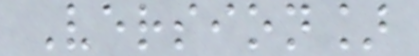Version]
